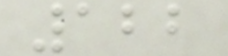122
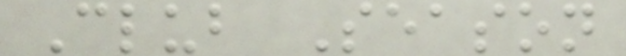Club Season
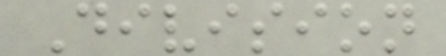Division
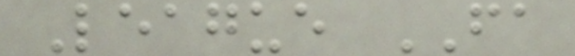League FA
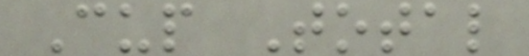Cup Total
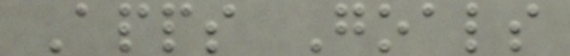Apps Goals
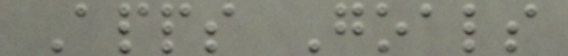Apps Goals
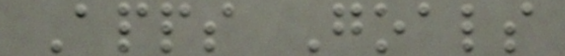Apps Goals
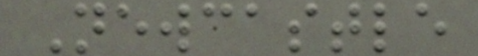Newcastle
